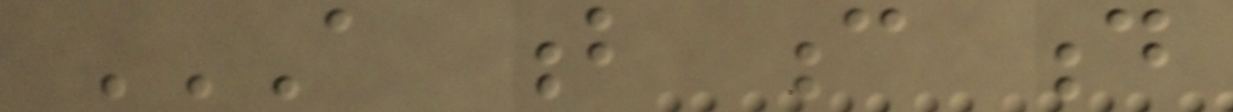A B C D
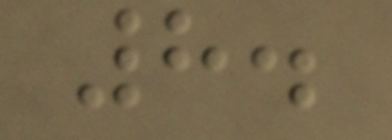8.
